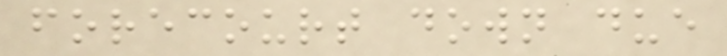forecourt down due
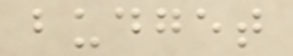budget
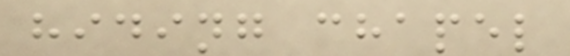hiding chapel
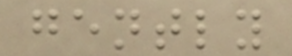gently
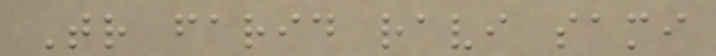Tr farid ravi sami
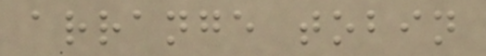arrange tobin
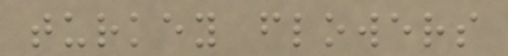turkey flowers
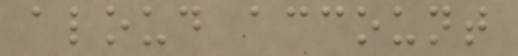aloud account
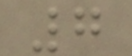7
